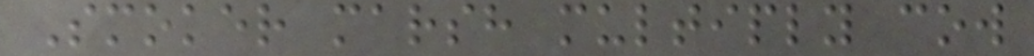Smoker marsh multiply cow
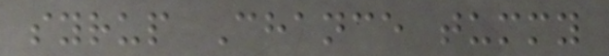syrup Chance tummy
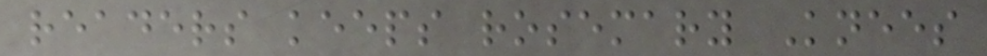readers keeps rosemary Knees
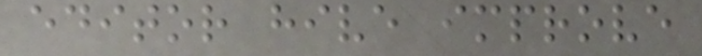editor hive improve
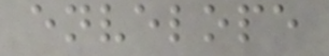envelope
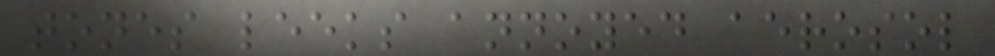tones leeks annoyed aerosol
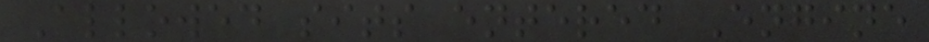Allowed sits entered Engine
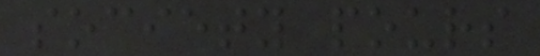society pours
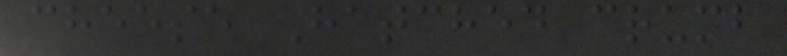cheese Hatched crumb
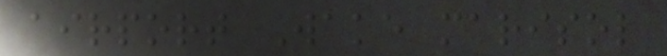airport Wake marisol
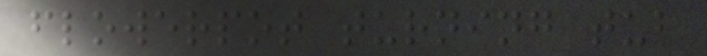flowerpot turning tub
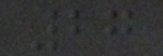27
